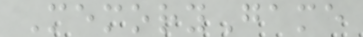MemoryGame
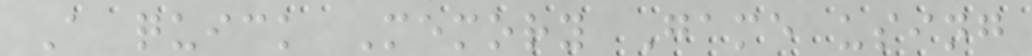A quick Memory Game using
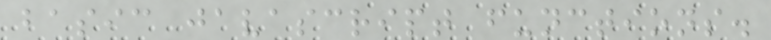basic javascript functions.
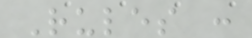Rules :
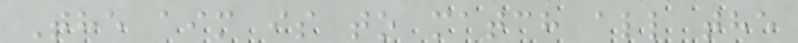The aim is to match all the
